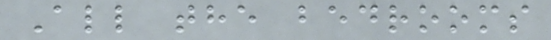All the bedrooms
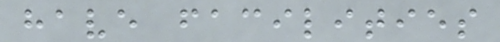have facilities
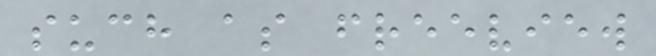such as freeview
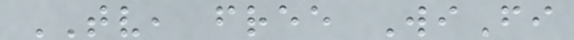TV, free WiFi
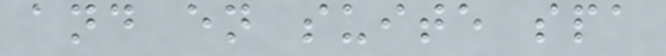and en suite spa
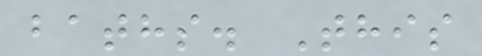baths. This
